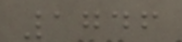1746
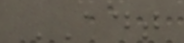ADT
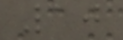10
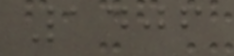1406
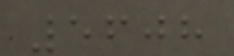5608
